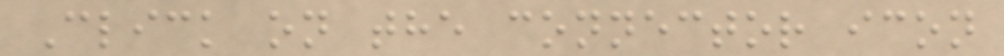Click on the connector icon
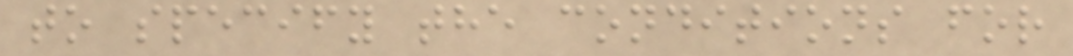to specify the conditions for
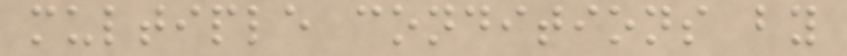multiple conditions by
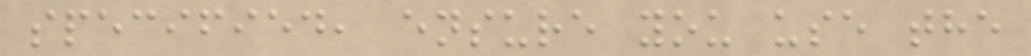specified, ensure you use the
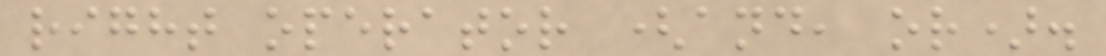right operator (and, or).
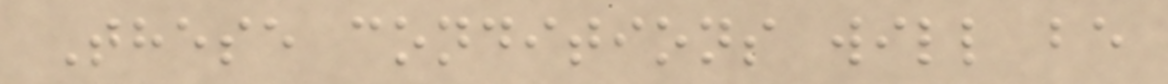These conditions will be
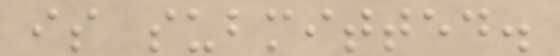is submitted.
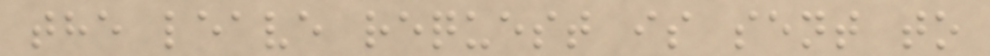the leave request is sent to
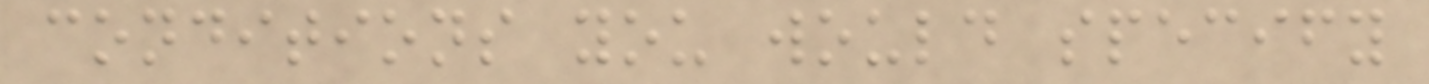conditions you would specify
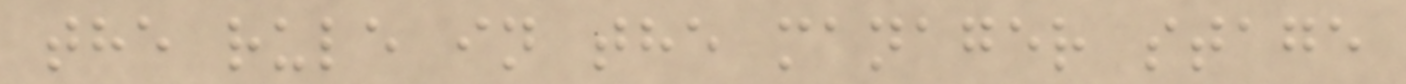the rule in the manager stage
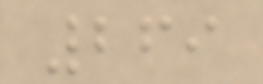269
